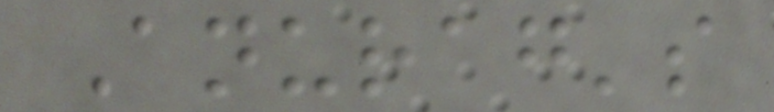Anurag's
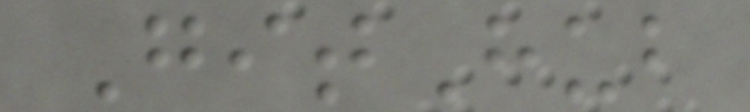GitHub
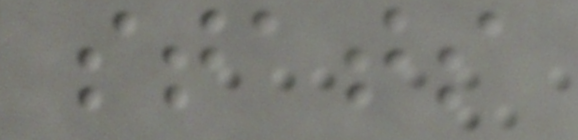stats
